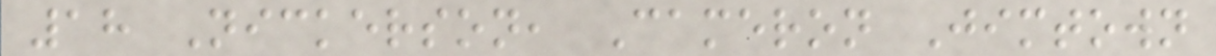18 Nickerson, Cameron Jimtown
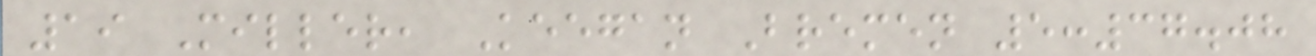19 Miller, Keegan Bremen 5:37.08
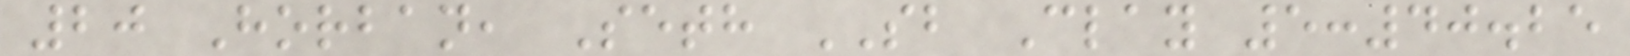20 Horban, Seth SB Clay 5:40.25
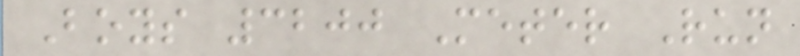Boys 3200 Meter Run
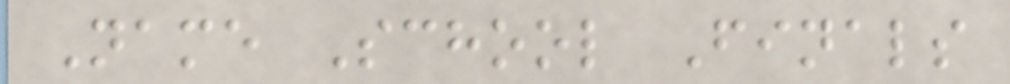Name School Finals
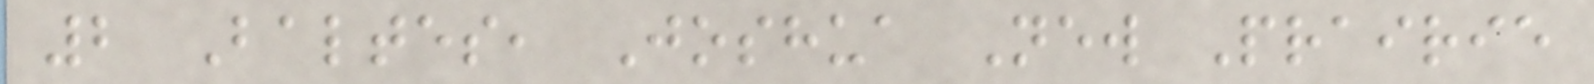2 Baltes, Joshua New Prairie
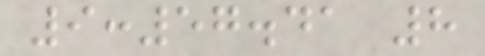9:57.41 8
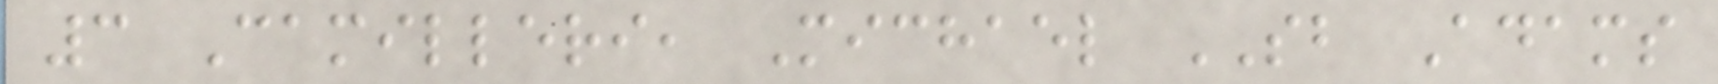3 Camilleri, Michael SB Adams
